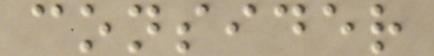consider
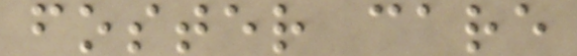foster care
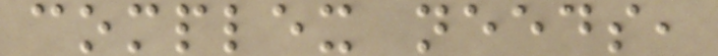complex needs,
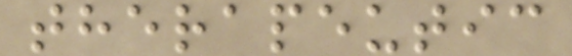therapeutic
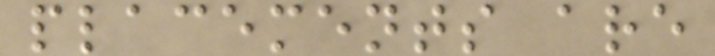placements are
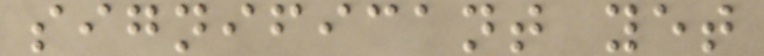significant yet
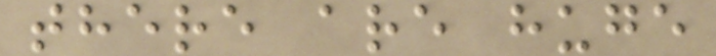there are huge
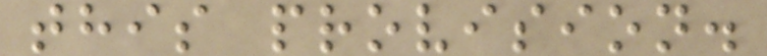this provision.
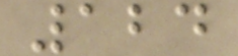124
